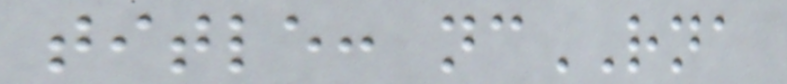title: ncRNA
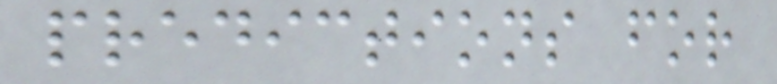predictions for
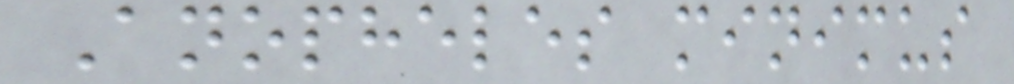Anopheles minimus
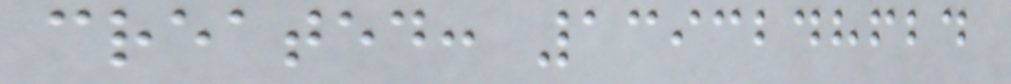created: 1393248624
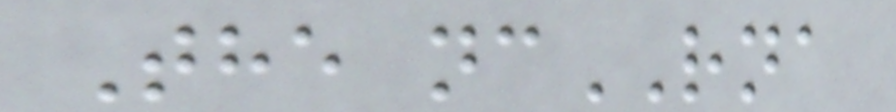The ncRNA
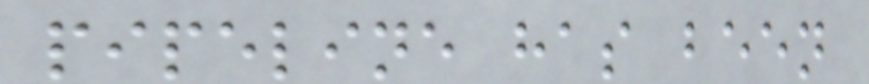pipeline has been
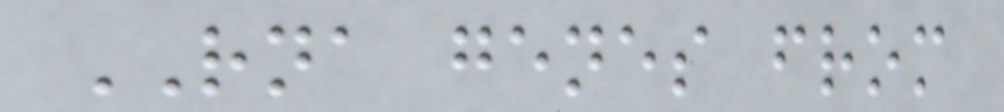RNA genes from
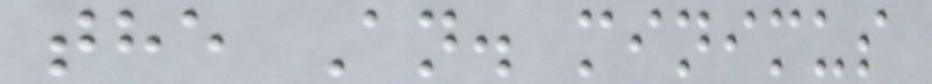the An. minimus
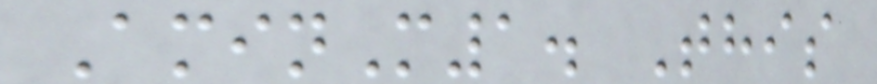AminM1. This
